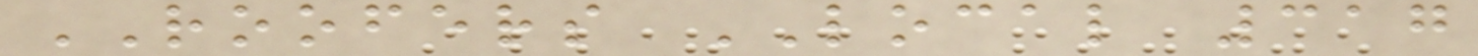ROOFERS LOCAL 317
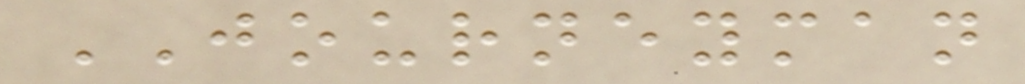JOURNEYMAN
